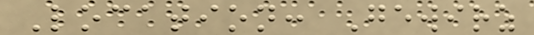Location: Gewirz
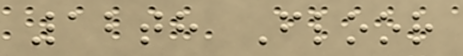12th Floor
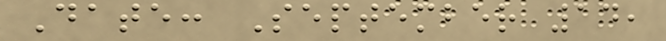Date: September 14,
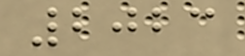2023
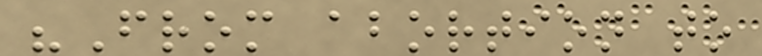"From abortion to
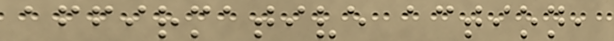affirmative action,
